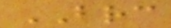BRC
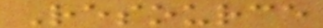Resource
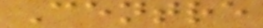Centre
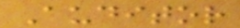Auditor
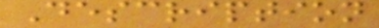Description
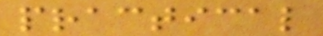practical
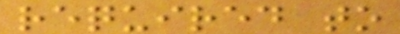required to
